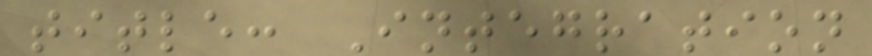title: Integration
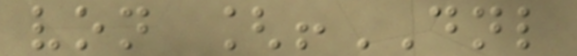von [!DNL
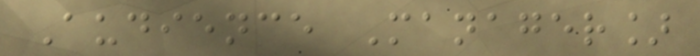Audience Manager]
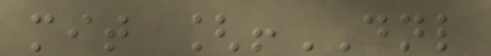mit [!DNL
